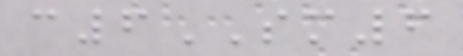c6SM6
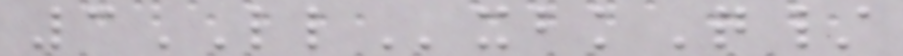3LLxbkQ/
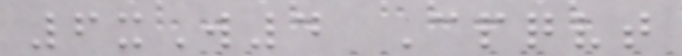6xW4 Cpqvt
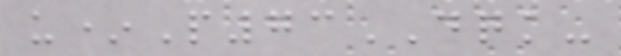u*P73DQK-
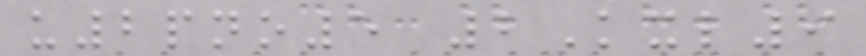u2pno5 2Kxl9
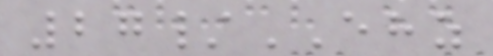27/EHZ
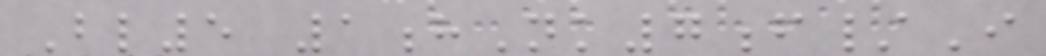Bl5 1hNk7f/I
